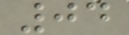04
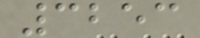3253
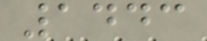1443
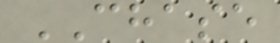CHASE
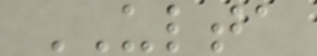ULTA
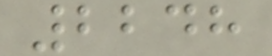2248
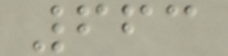663
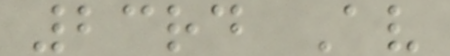23rd Av
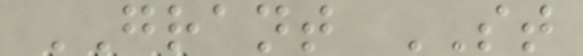GRANT ST
